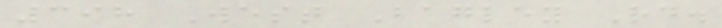398 West Bagley Rd.
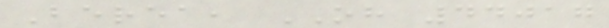Berea, OH 44017
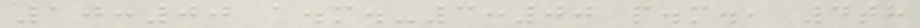10:00 a.m.-3:00 p.m., 4th
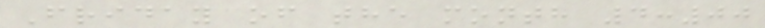Friday of the month 4:00
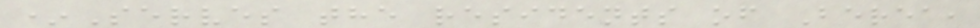*Serves the residents of Berea,
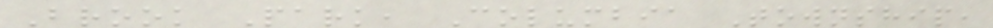Brook Park, Columbia Township,
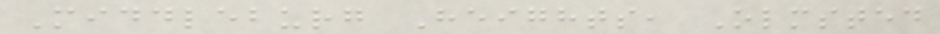Middleburg Heights, Olmsted
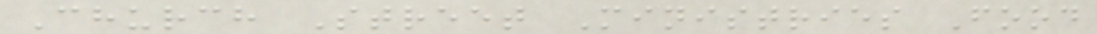Church Street Ministries Food
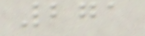271
